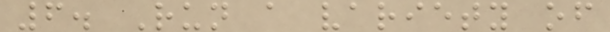6. Run a variety of
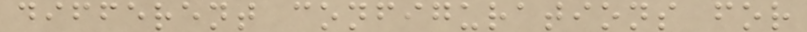different configurations for
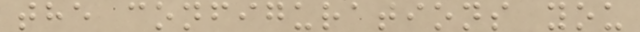the configurations you
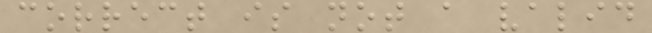correct is not a valid
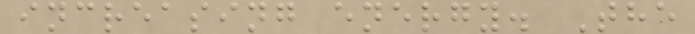increasing energy. The
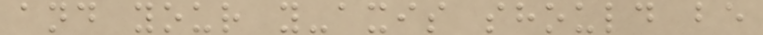and your y-axis should be
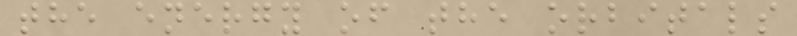the energy of the orbitals
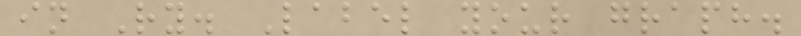in Ry. Label your graph.
